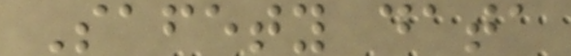Safety data
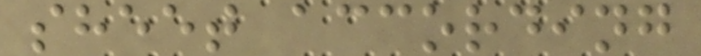sheet according
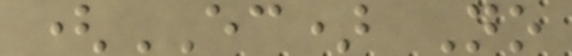(EC) No
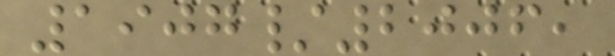1907/2006,
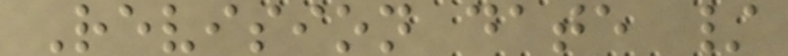Revision date /
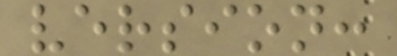version:
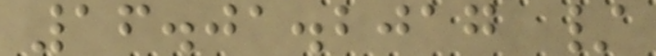16.01.2017 /
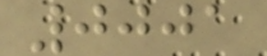0001
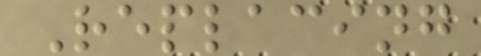Replacing
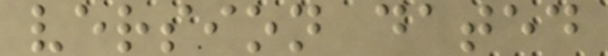version dated
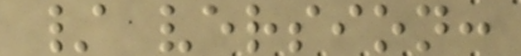/ version:
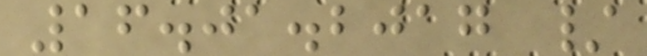16.01.2017 /
